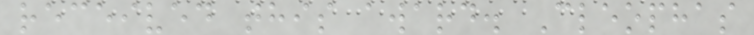received this award. Cleophas
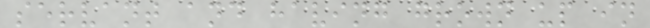servant and having grown up in
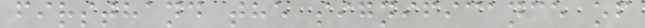firsthand the significance of
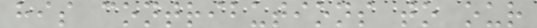his contributions to our
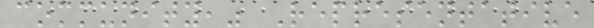community," Representative
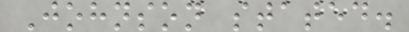Johnson stated.
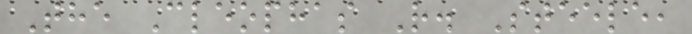The Cleophas R. Steele,
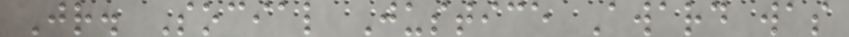Jr. Social Justice Award was
